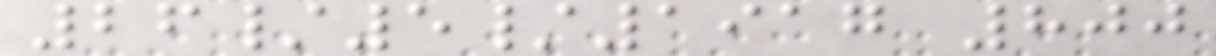26/5/1917 800
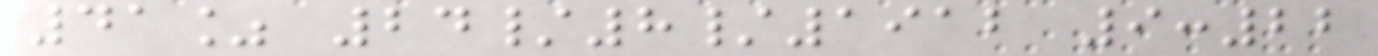41% 24/8/1912 9:22
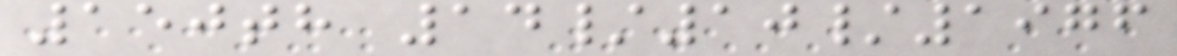150th 14/10/1976
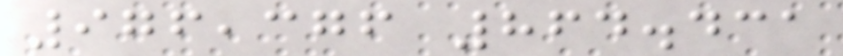976,376 864.431
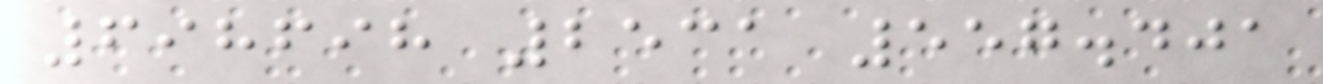698698 2531 557.401
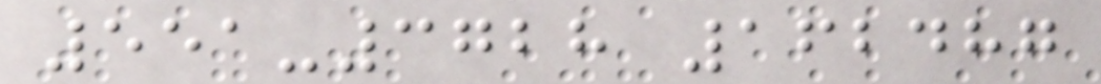551-3728 162487
